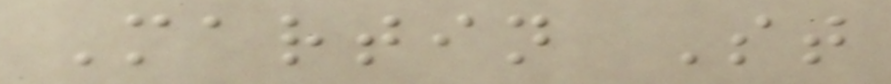Martin St
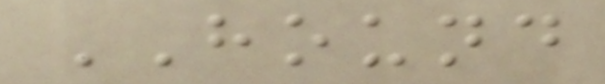HOUND
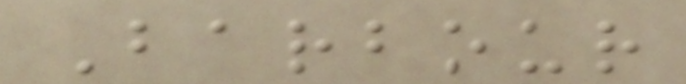Barbour
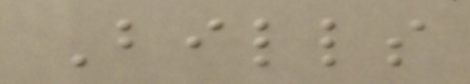Bills
